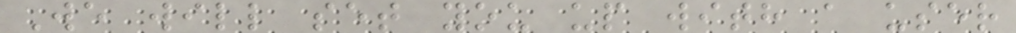We will set you up with a user
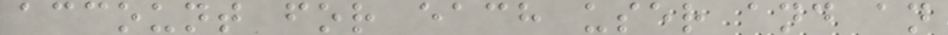account for each user and an
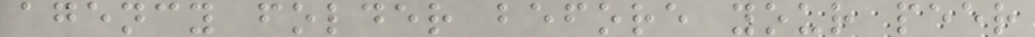agency folder before your peer
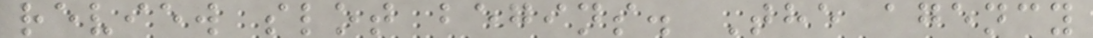review slot begins. The agency
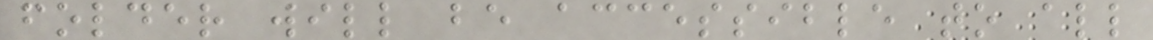folder will be accessible to all
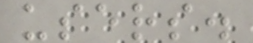users.
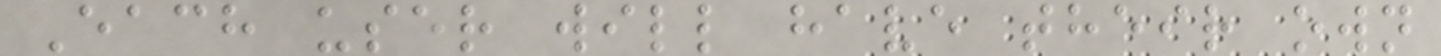Each user will have their own
